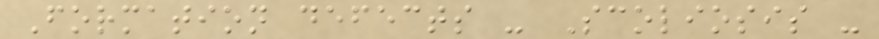Formation defects - Scoliosis -
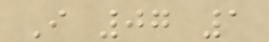I 07 1
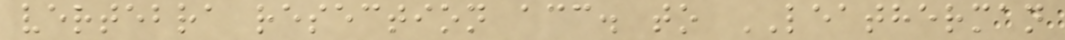vertebra resection acc. to LEATHERMAN
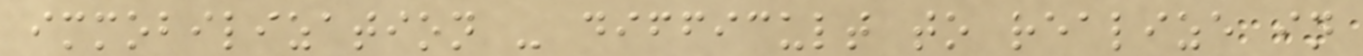immobilization - difficult to realize in
